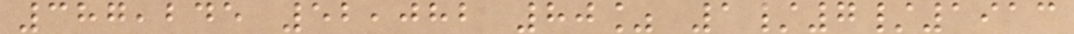387,245 52,082 80% 1/7/1913
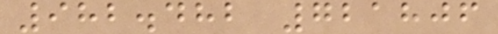982.482 721806
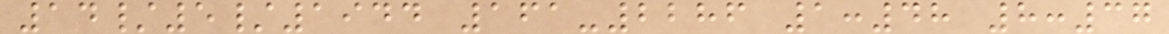14/5/1944 161-2286 1:48 8:37
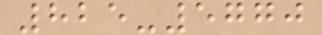825-5770
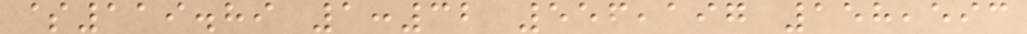$119.89 1:32 556,197 158,593
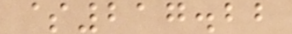$217.22
